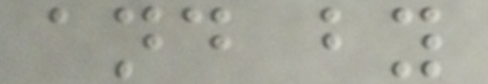and by
